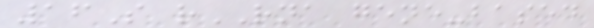16S rRNA gene-based
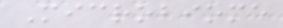Microbiome
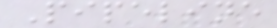Pipeline
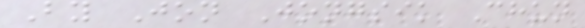By Jon Jongsik Chun
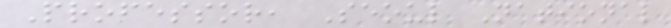Professor, Seoul National
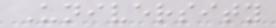University
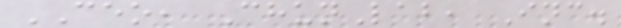CEO, ChunLab, Inc.
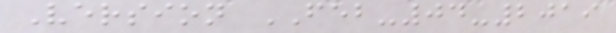Version FEB-04-2019
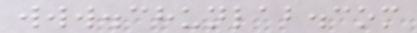www.chunlab.com
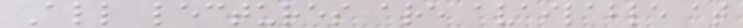All lectures are available at
